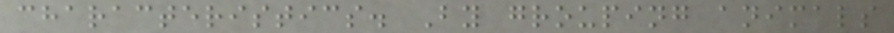characteristics. By grouping animals
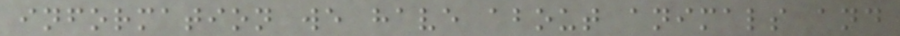information we have about animals and
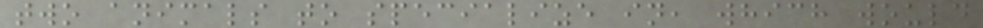two animals to specialize in, which would
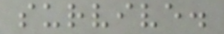survive.
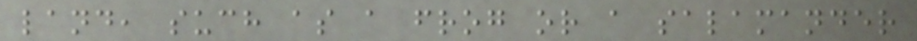land, such as a frog or a salamander
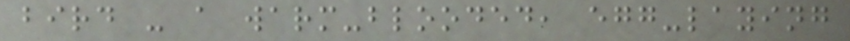bird - a warm-blooded, egg-laying
